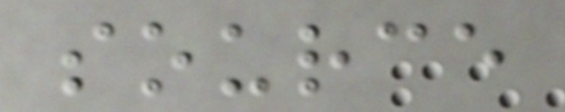source
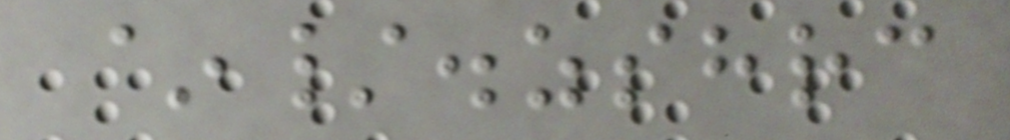~/.zshrc
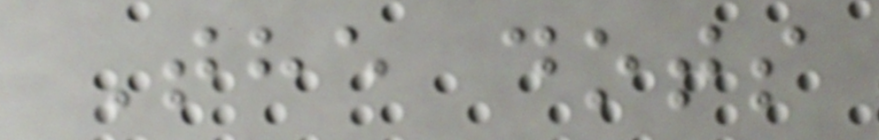The dots
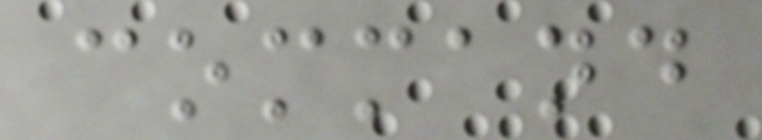command
